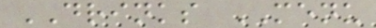DRINKS MENU
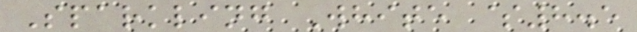Sparkling White $8.5
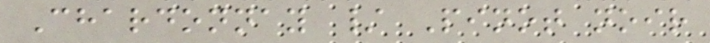Chardonnay / Pinot noir
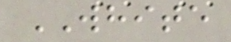WHITE
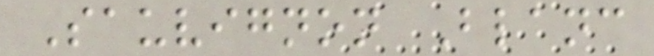Sauvignon Blanc
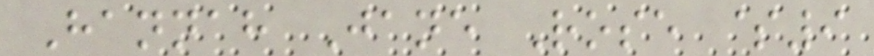Hannah Jane Rose $9
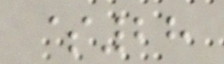$28
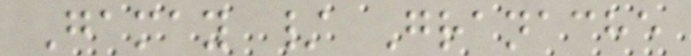Gamay / Granache
